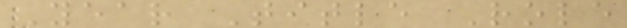Year Title Role
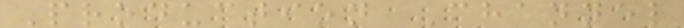Production Channel
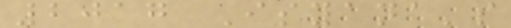2017 Isyana's
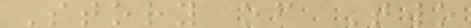Story of Two
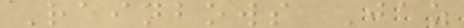Rainbows Jaz
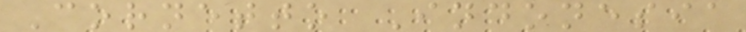Cornetto Indonesia
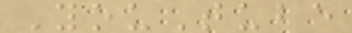YouTube
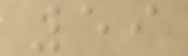59
